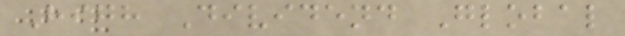High Dividend Global
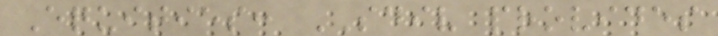Equities: SDIV provides
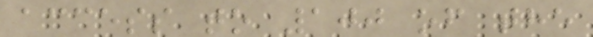access to 100 of the
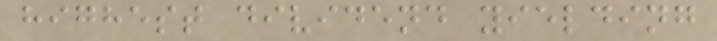highest dividend yielding
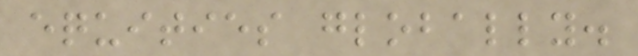equities globally.
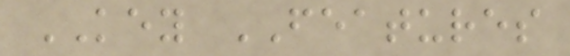KEY FEATURES
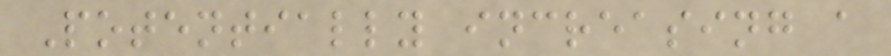Potentially increasing a
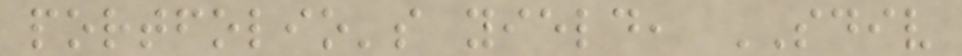portfolio's yield, SDIV
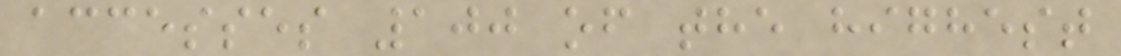accesses 100 of the highest
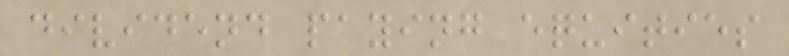dividend paying equities
